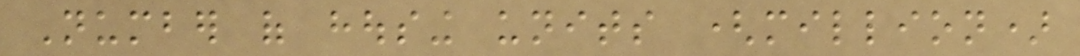Number of housing units (million)
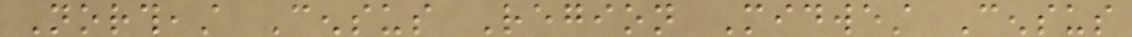Northeast Census Region Midwest Census
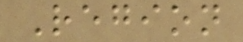Region
